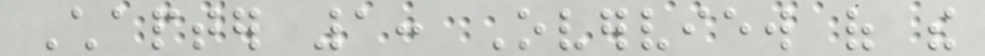Chapter 1: Overview of the
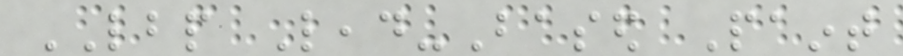LBP Lead-Based Paint
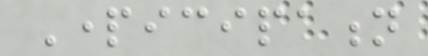Participation
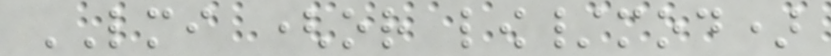LMI (or low/mod)
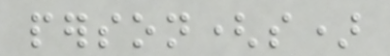person(s)
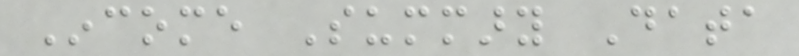Income Summary Data
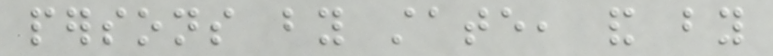persons by state, and by
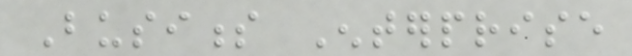Business Enterprise
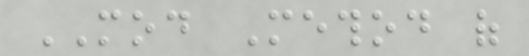MOD Method of
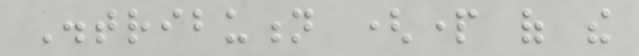Distribution (part of the
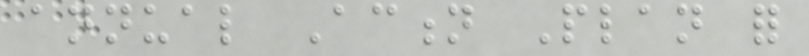annual Action Plan for
